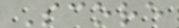Score
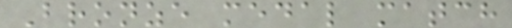Bronze medal match
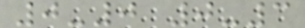0-0 0-3
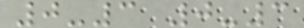0-3 0-3
